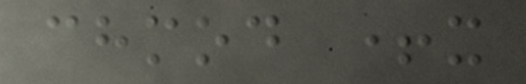chmod +x
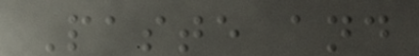Paste and
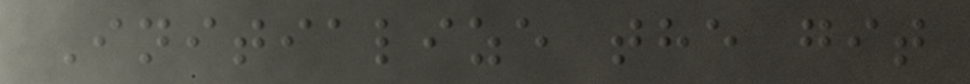Initialize the git
